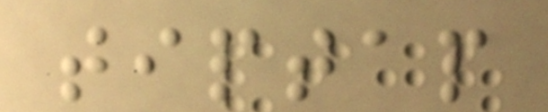tiptap
